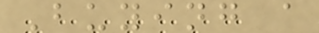Buying a
